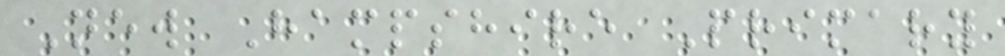New Hampshire Primary
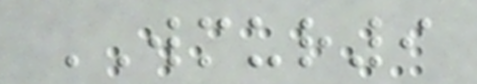WMUR9
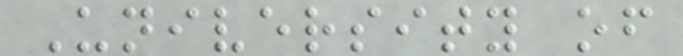University of
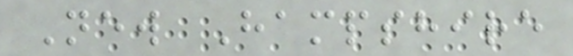New Hampshire
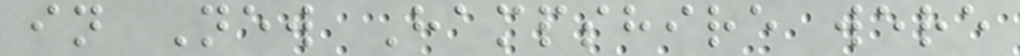in New Hampshire were
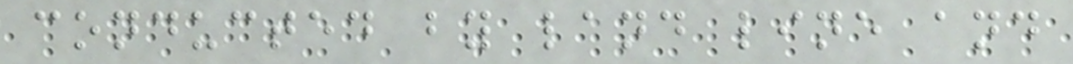conducted by land line and
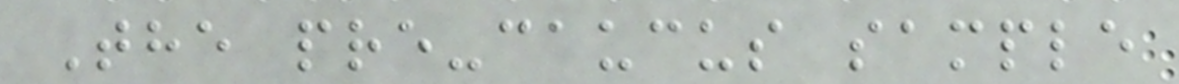The pre-caucus sample
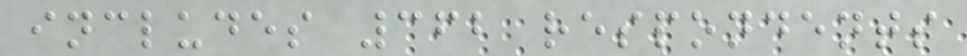includes 362 respondents
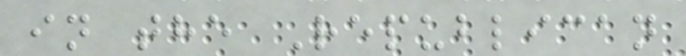in the Republican
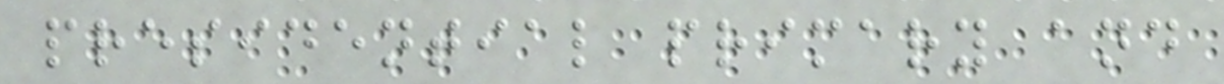presidential primary and
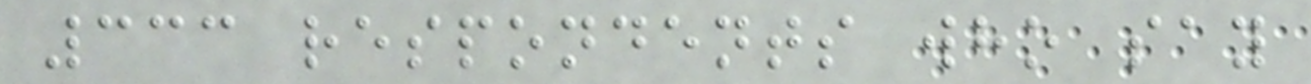333 respondents who say
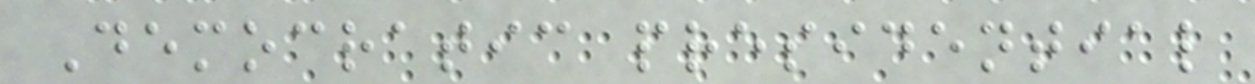Democratic presidential
